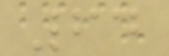64
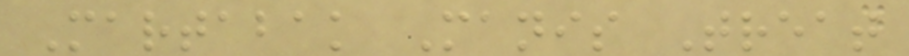Martabak Manis Treat
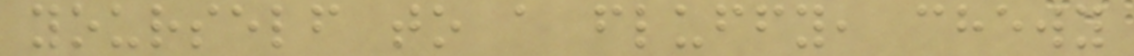yourself to a fluffy, chewy
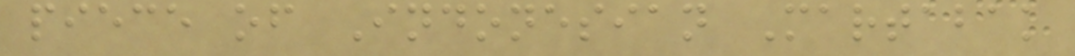piece of Indonesian Martabak
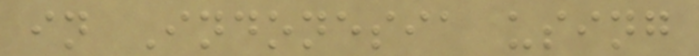in Indonesia using
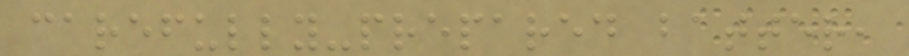carefully-prepared batter,
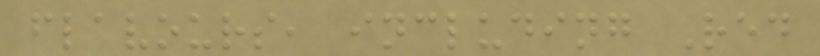flavours, including Red
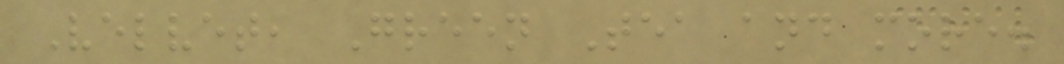Velvet, Green Tea and more.
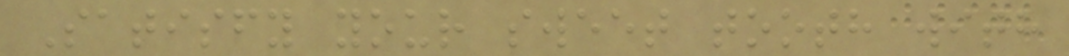Satisfy your sweet tooth with
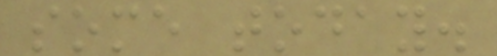some today.
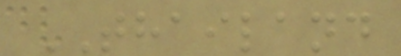THAILAND
